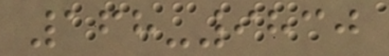168-9830
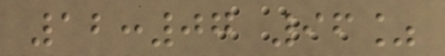12:07 96%
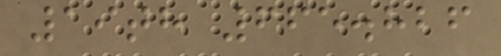19th 665.826
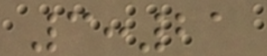3:21
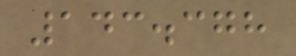143.378
